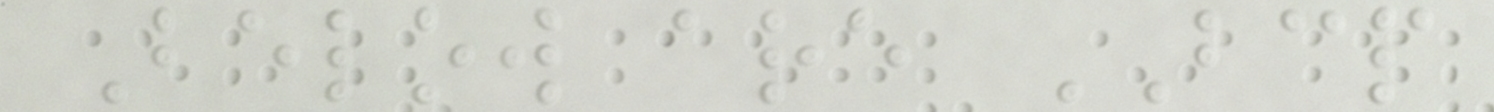Below are BCP
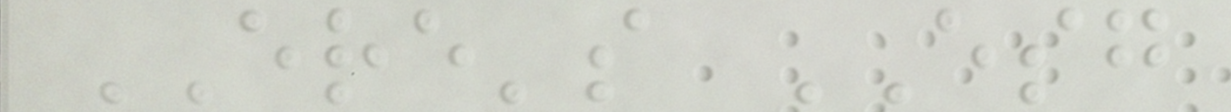ERE's ESG
